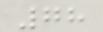78
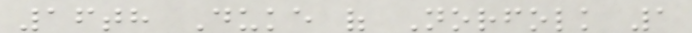16th Duke of Norfolk 1
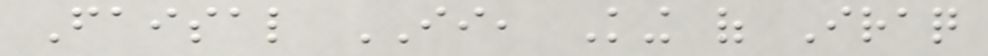Faisal II, King of Iraq
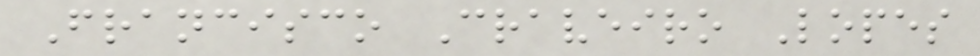Francisco Craveiro Lopes
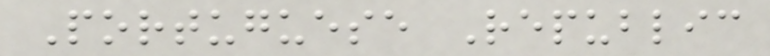Portuguese Republic
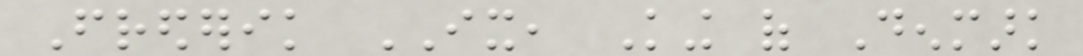Frederik IX, King of Denmark
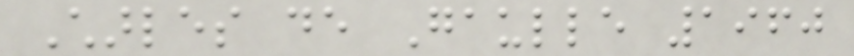Charles de Gaulle 1960
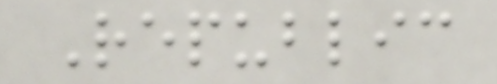Republic
